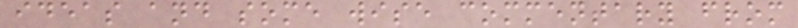ideas and some wise commentary from
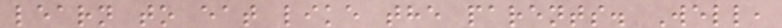learn to eat like the parents. Well,
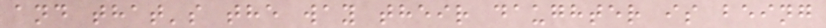and that's the way their daughter is being
